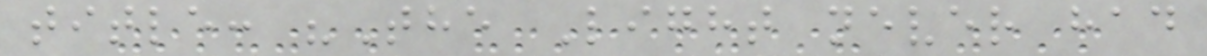title: "The Light never had
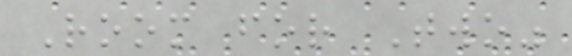Room for Two"
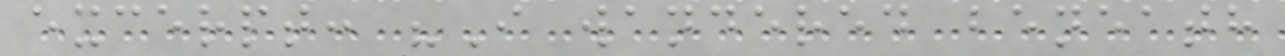excerpt: "I wandered beneath
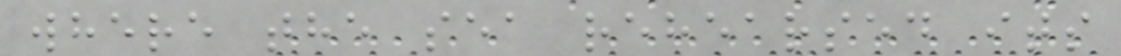where the sea rehearsed its
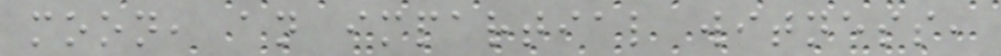moon, an impartial witness,
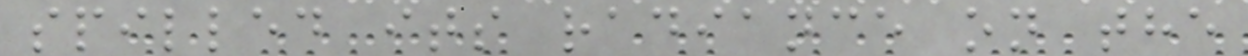spilled its radiance on the
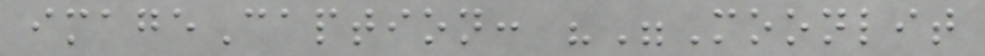imageCaption: ""Moonlit
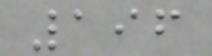196
